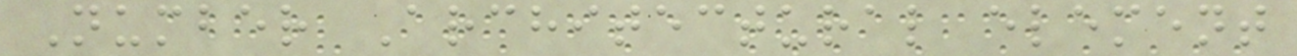Number Architectural element
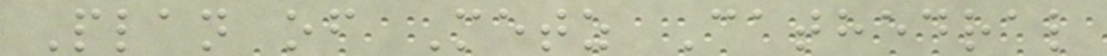Plan of Metz Cathedral
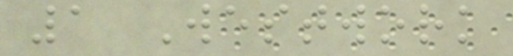1 Westwork
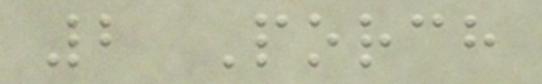2 Porch
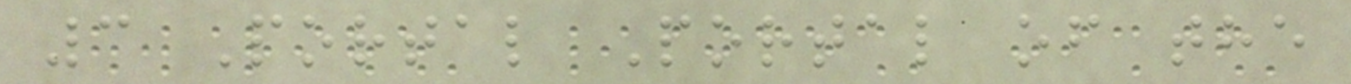3 Portal Portal of the
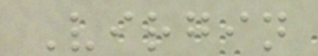Virgin
